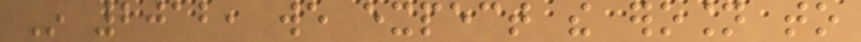In 2012, we expect the erosion to
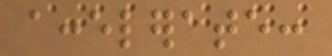accelerate:
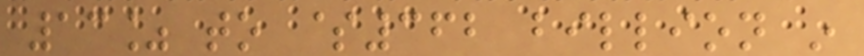13% to $362 billion in
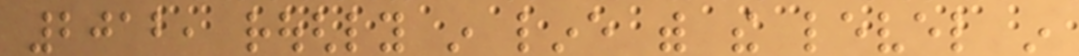2012, roughly in line with the level in
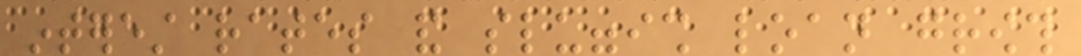interest rates and sluggish loan growth
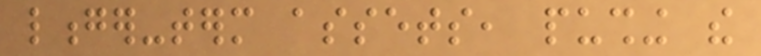longer-term assets, pushing the
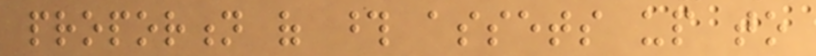proportion of those assets up to
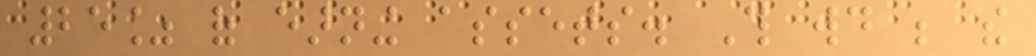25% of earning assets. This would be the
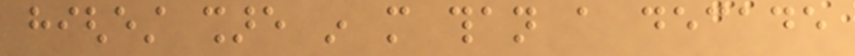highest share in more than a decade
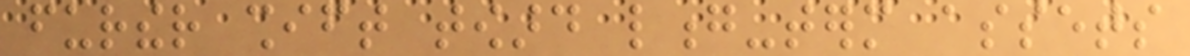further shift toward long-term assets
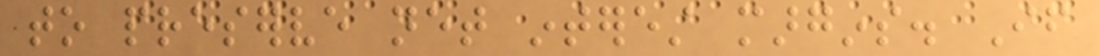to preserve net interest margins. If
